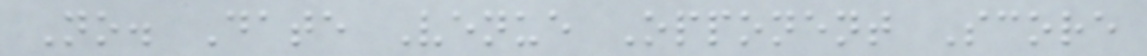No. Date Venue Opponent Score
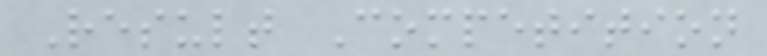Result Competition
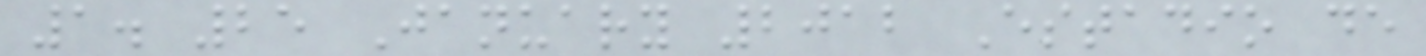1. 25 January 2012 Estadio de
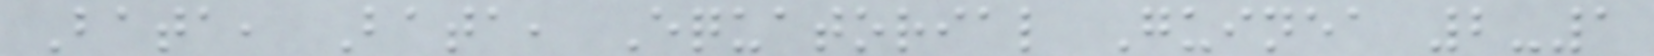Bata, Bata, Equatorial Guinea 2-1
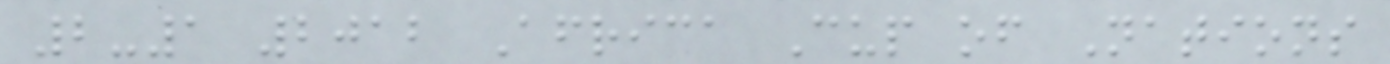2-1 2012 Africa Cup of Nations
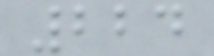224
